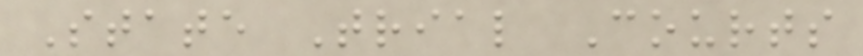State Trial Courts
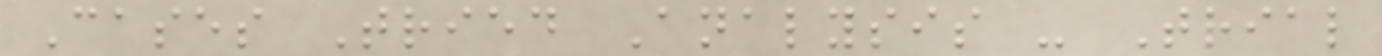Cases Tried Analysis - Trial
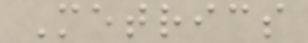Metrics
